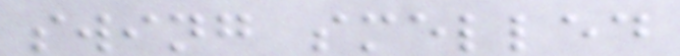swing smelled
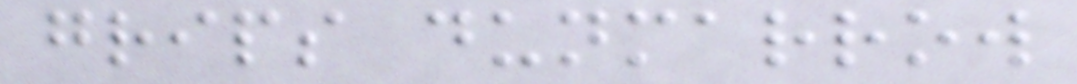grips dunmarrow
